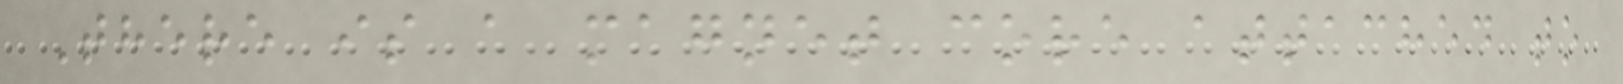There is a magnet core attached to
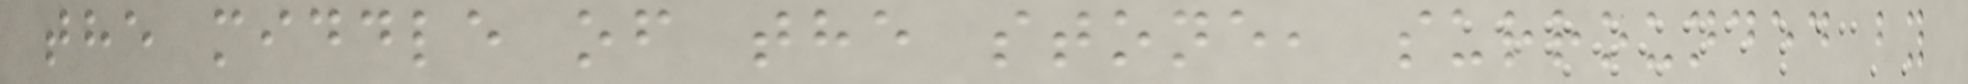the middle of the stone, surrounded by
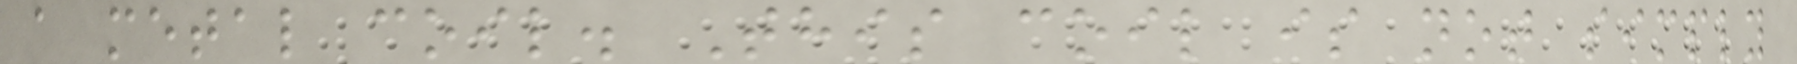a metal coil. This coil is not simply
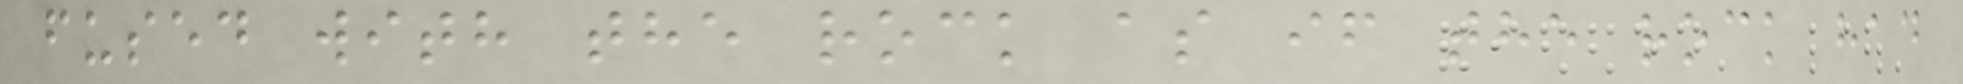fused with the rock as if the rock had
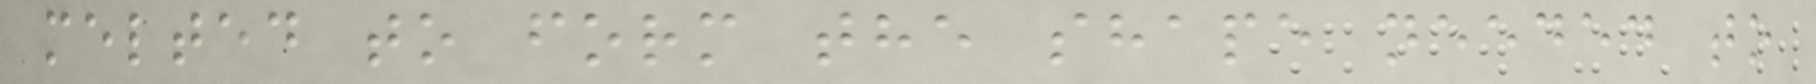melted to form the shape needed to
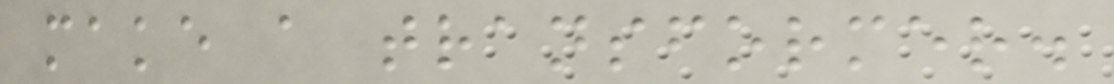make a transformer.
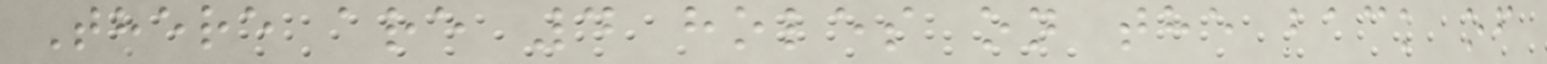There are 4 holes on the back of
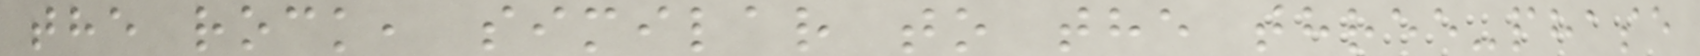the rock, similar to the three-phase
